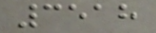3518
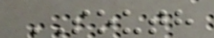SOUTH
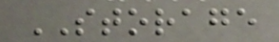STORAGE
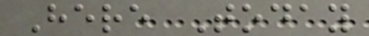Here Today
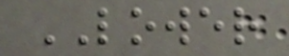LOWER
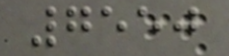7550
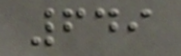649
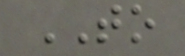TO
